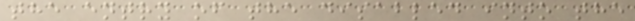the entry of the disabled into the
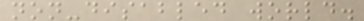non-disabled world.
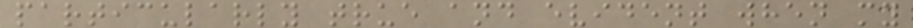particularly true and evident when my
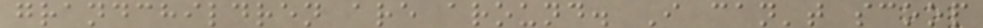grandchildren are around. I can't scoop
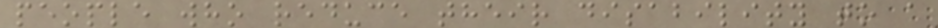people who reduce their disability to a
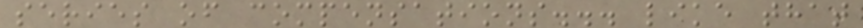series of compensations... like that
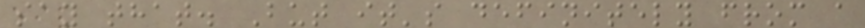say that. But it's definitely from a
